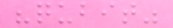"qubit"
